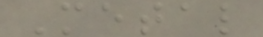Metal
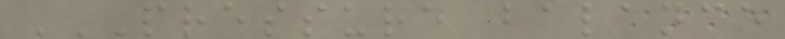PRESSURE BALANCE
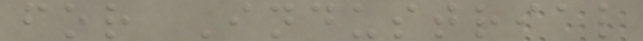for Industrial
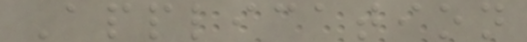Application
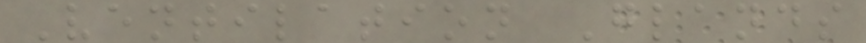Ventilation Glands
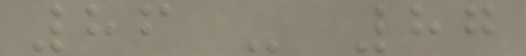86 - 87
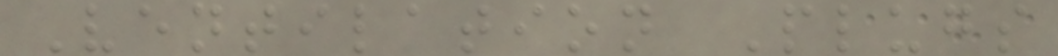Ventilation Plugs
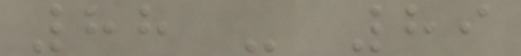88 - 89
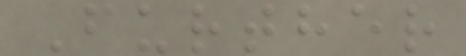Further
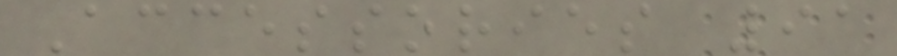Accessories 91
